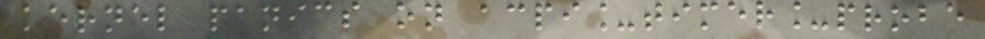kernel panics on acpi_timer_probe
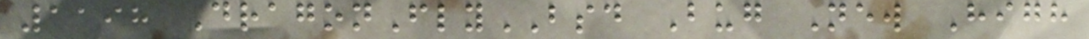1198 DragonFlyBSD Bug New High
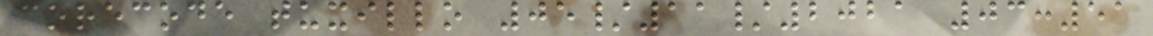corecode tuxillo 05/11/2021 03:51
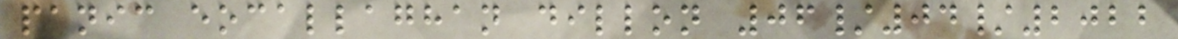panic eocallaghan dillon 06/04/2022
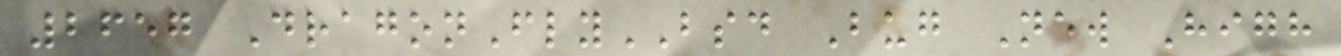2657 DragonFlyBSD Bug New High
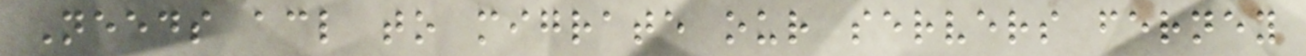Needs acl to migrate our servers ferney
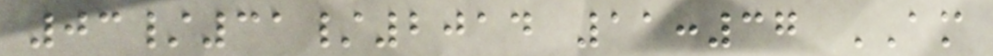03/31/2014 11:37 AM
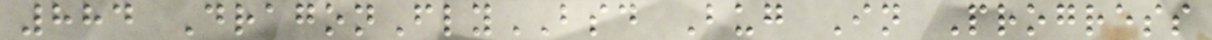884 DragonFlyBSD Bug In Progress
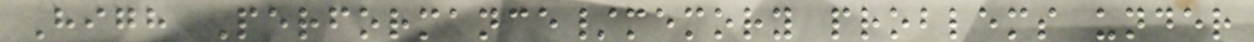High Performance/memory problems under
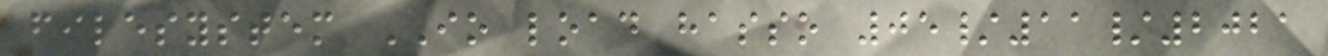filesystem IO load hasso 05/11/2021
